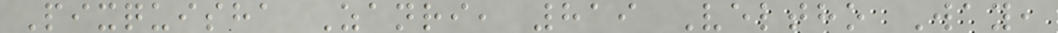Pixquisha Zanri, 819 Veltho Way,
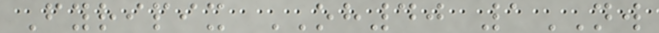Fyripix OH40 1NW
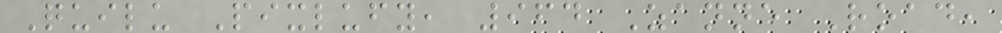Quilu Pixlufy, 964 Zanne Road,
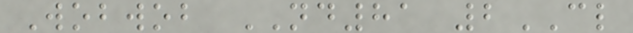Wobwob ND81 2CL
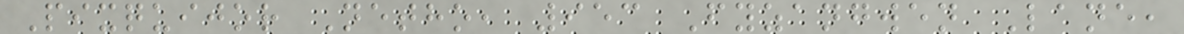Pixquijor Netho, 953 Fyzangwen Lane,
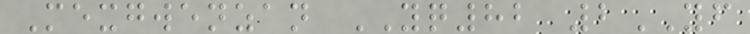Mexgwenzan YQ82 2YF
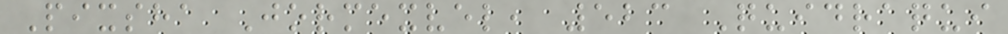Pixsha Jormexvel, 523 Quidraqui
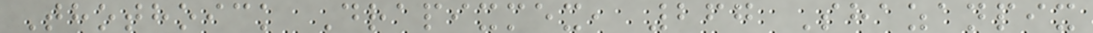Thothoick Drapixmex, 267 Shazanpix
